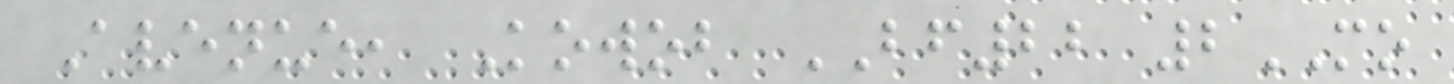Avenue, Kowob BF22 2MO
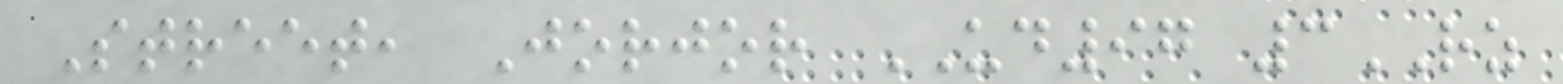Street, Jorjor UD97 3RZ
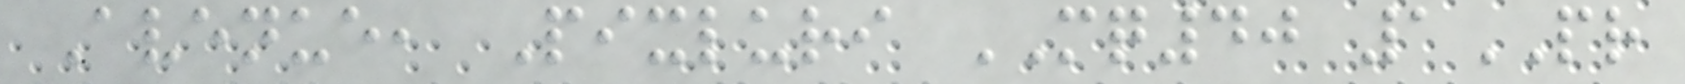Avenue, Pixluri MQ40 1PR
